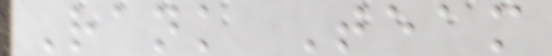Rank Team
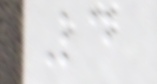4
